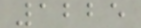1225
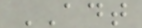ADT
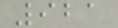921
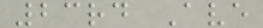23rd Ave
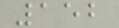152
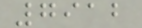7912
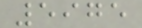5975
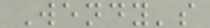Wendy's
